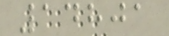14801
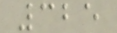325
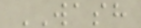WASH
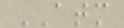ATM
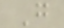G
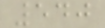540
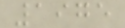1975
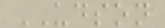UDSON
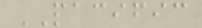PACIFIC
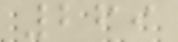269
